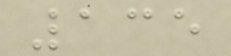135
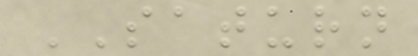SATURN
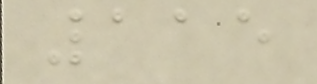115
